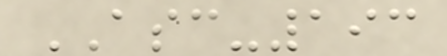ASC-193
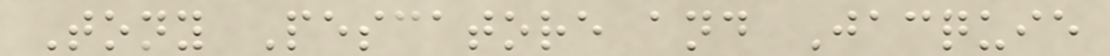Tony Pescatore and Jacquie
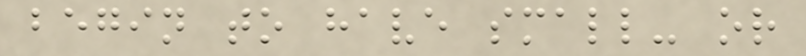begin to have small- or
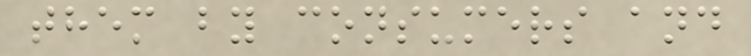them by consumers and
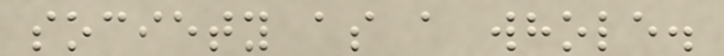society as a whole.
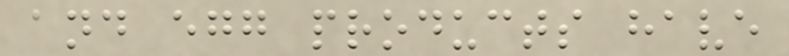and egg products have
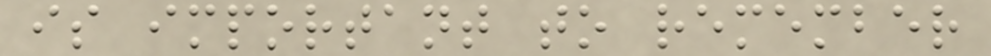is important to remember
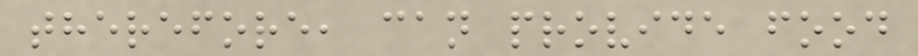therefore, can provide food
